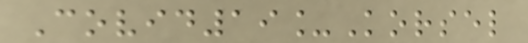Covid19_Korsel
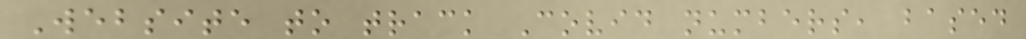Website to track Covid numbers, based
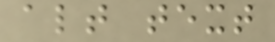alt text
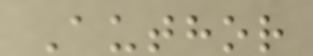Author
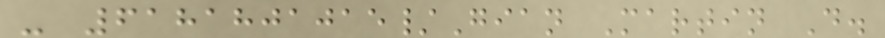- 6181801015/Gian Martin D.
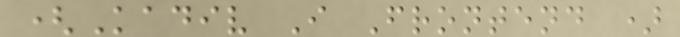(Kadiv I Frontend )
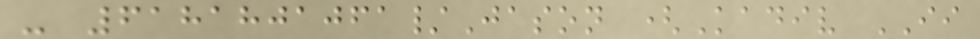- 6181801061/Jason (Kadiv II
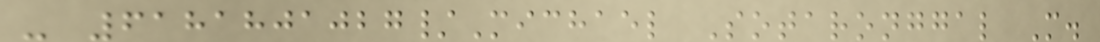- 6181801027/Michael Sotaronggal M.
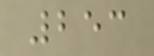253
